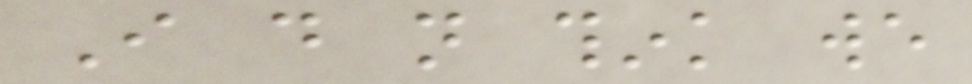I do not think we
